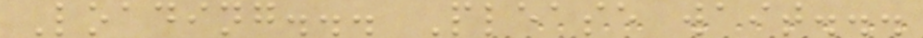Loading... Please wait...
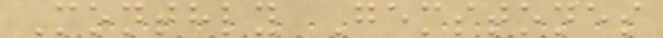Monthly Gemstones
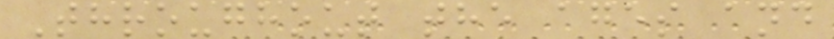Throughout the ages and
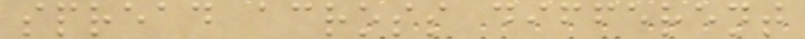spread across different
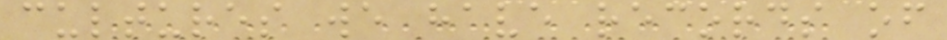cultures we have records of
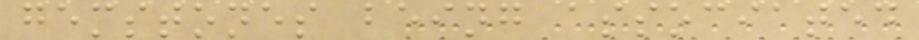gemstones being associated
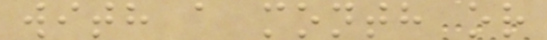with a month or
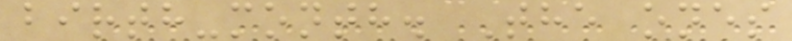birth-month. The ones
